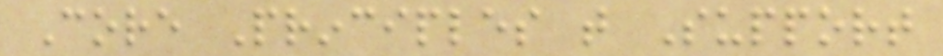Core Principles that Support
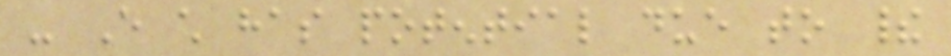- Every child has potential due to their
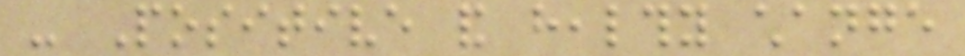- Positive and healthy change
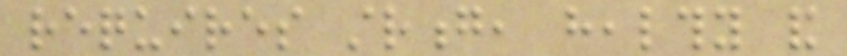requires strong, healthy and
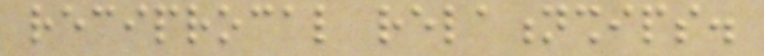reciprocal relationships.
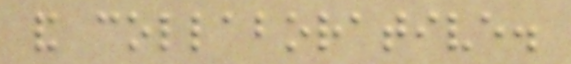and collaborative.
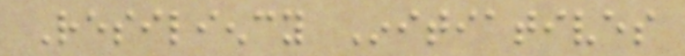Resiliency Initiatives
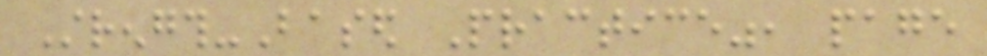Strength-Based Practice", page
